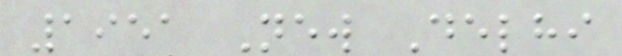1951 New Delhi
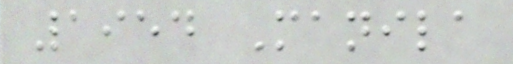1954 Manila
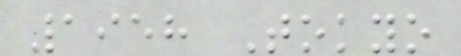1958 Tokyo
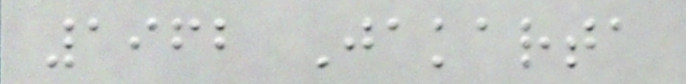1962 Jakarta
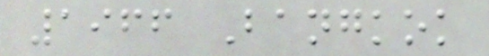1966 Bangkok
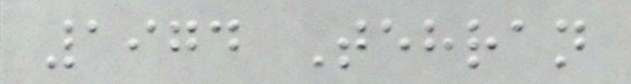1974 Tehran
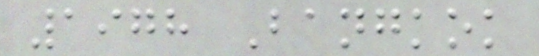1978 Bangkok
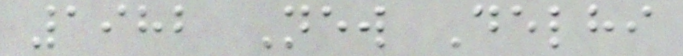1982 New Delhi
